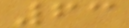63
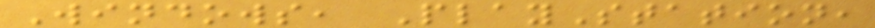Windows, PlayStation,
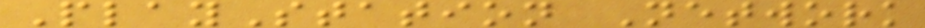PlayStation Network
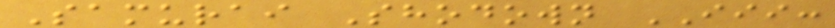Samurai Shodown III:
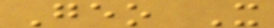Geo X
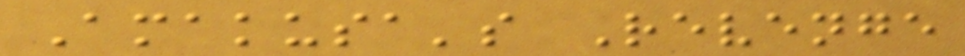Amakusa's Revenge
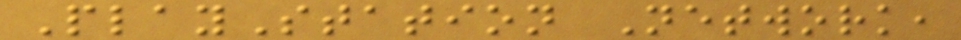PlayStation Network,
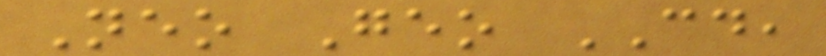Neo Geo CD,
